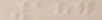187
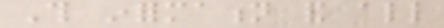This information and all
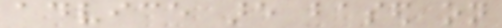advice are based on
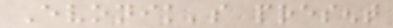Evonik's present
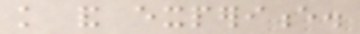knowledge and experience.
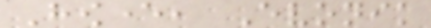However, Evonik
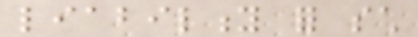liability for such
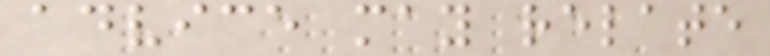advice may relate
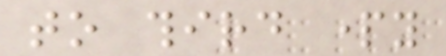to third party
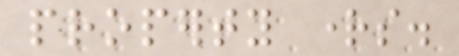property rights.
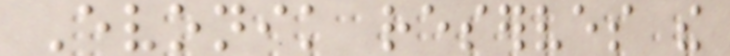Evonik reserves the
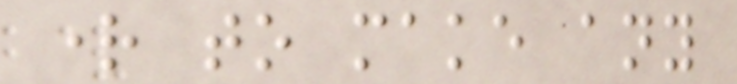right to make any
